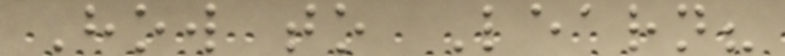How to Learn?
